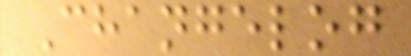Changelog
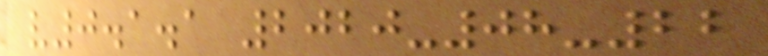v0.1.1 2020-08-22
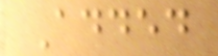Added
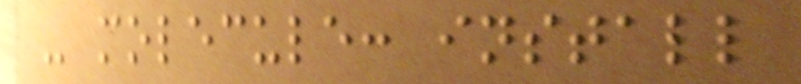- molecule: install
